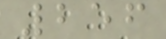256
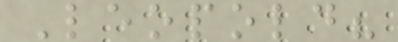Leopold?
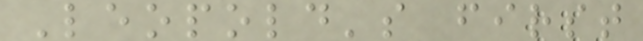Leopold's first
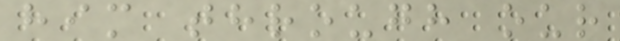him through our
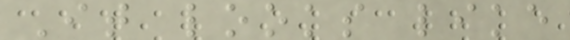It looks like
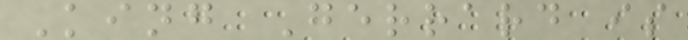King Gerrard is
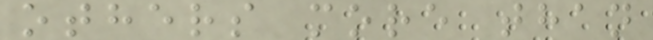others more than
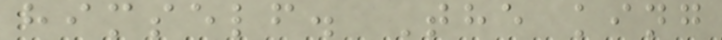himself. The king
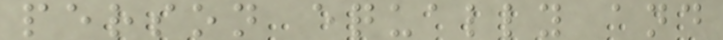person equally and
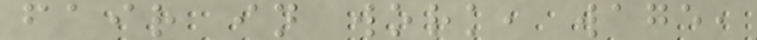fair in work, wage,
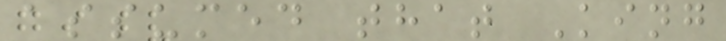assumed that King
